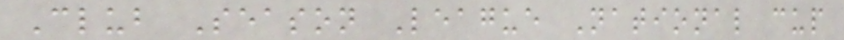Club Season League National cup
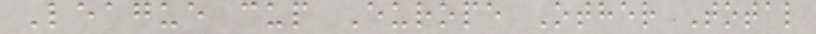League cup Europe Other Total
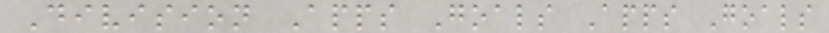Division Apps Goals Apps Goals
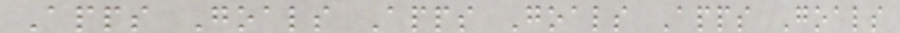Apps Goals Apps Goals Apps Goals
